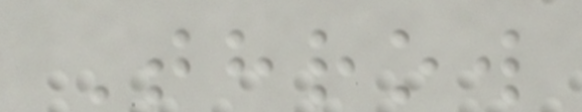Throw
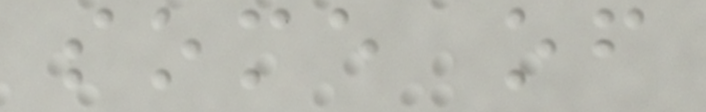some of
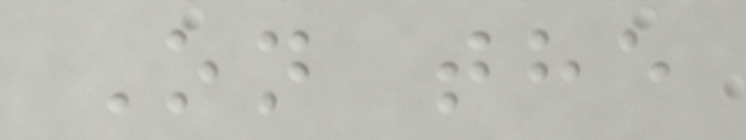On the
